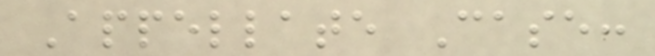Appellate Case:
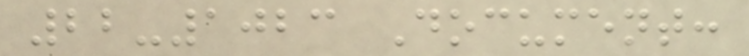22-1023 Document:
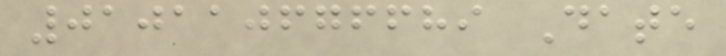010110676689 Date
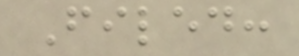Filed:
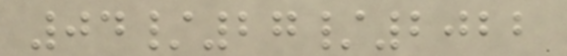04/27/2022
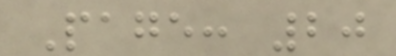Page: 20
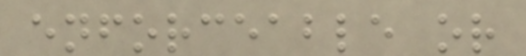enforceable or
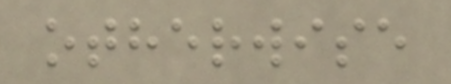otherwise
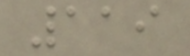119
